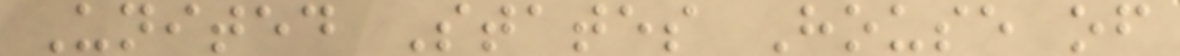United States House of
